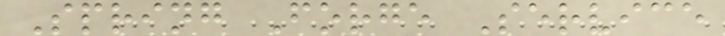Spring Forge Service
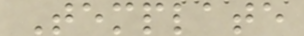Template
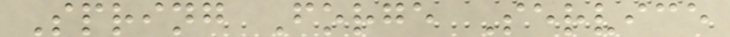Spring Forge Service
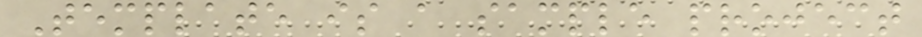Template is a sample project
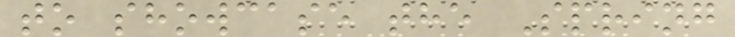to showcase the Spring
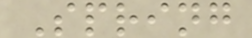Spring
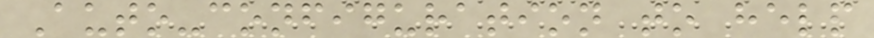Auto-configuration to help
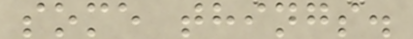some things.
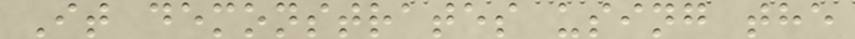It demonstrates using the
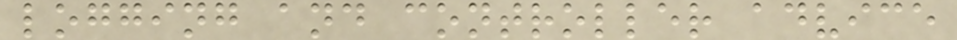logging and controller advice
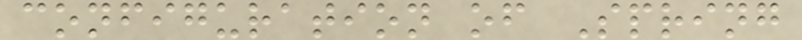configuration of Spring
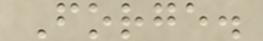Forge.
